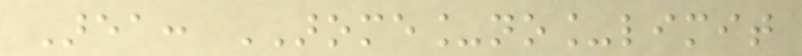Area: AROME_no_limit
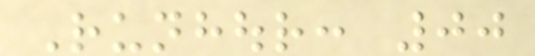Runhour: 00
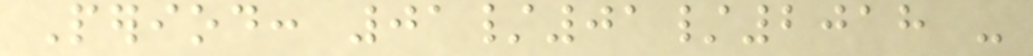Period: 01/01/2018 -
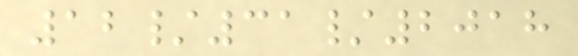12/31/2018
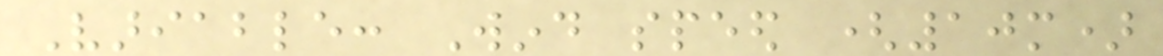Variable: Wind speed (10m)
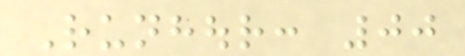Runhour: 00
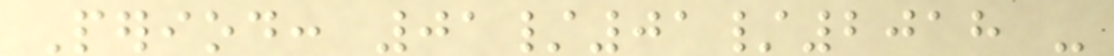Period: 01/01/2018 -
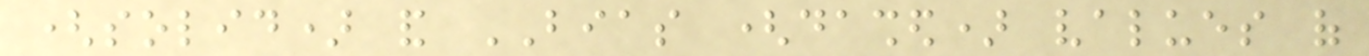(solid) and BIAS (dashed) values of
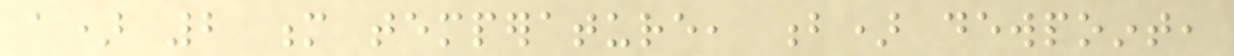a) 2 m temperature, b) dewpoint,
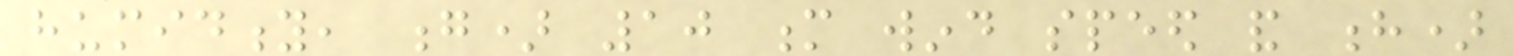humidity, g) 10 m wind speed and h)
